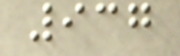937
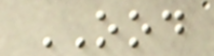OOD
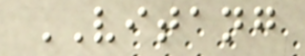VITANG
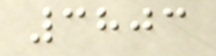3803
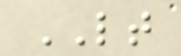LT
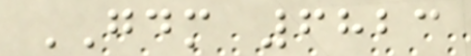GDM 6823
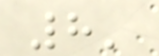8'
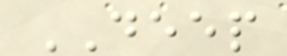DEEP
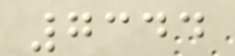7344
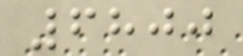6800
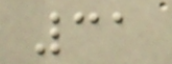31
